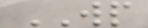WP
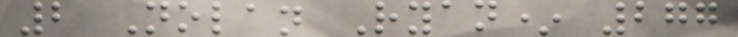2 Nolan Ryan* 277
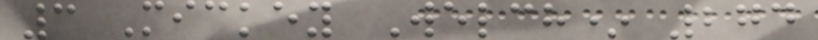3 Mickey Welch* 274
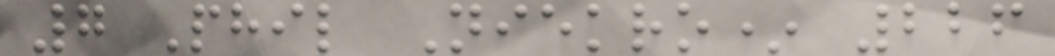7 Phil Niekro* 226
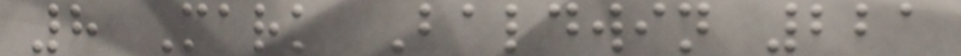8 Mark Baldwin 221
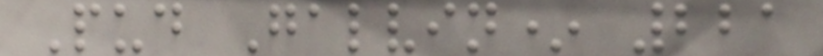Pud Galvin* 221
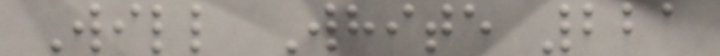Will White 221
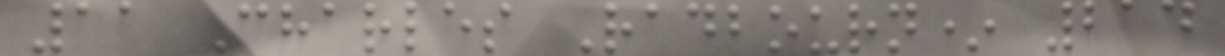11 Charles Radbourn* 214
